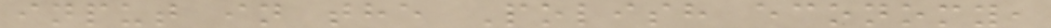input in the Polish economy,
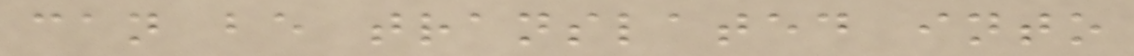can be translated into
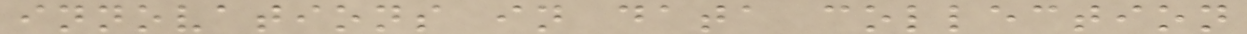innovations in data collection
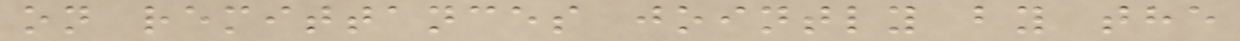on remittances jointly by the
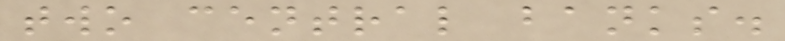two central banks.
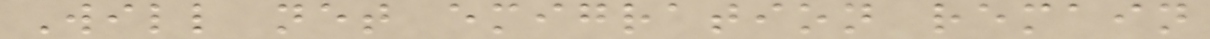Will net emigration remain
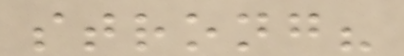strong?
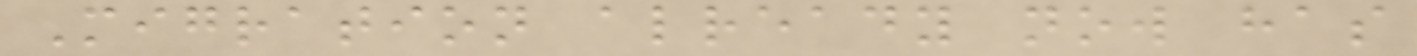Migration already now has
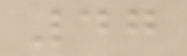47
